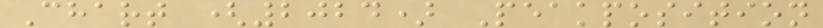Chart (2024) Peakposition
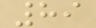89
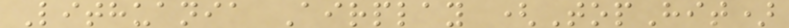Lithuania Airplay (TopHit)
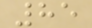85
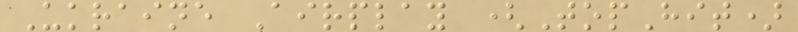Ukraine Airplay (TopHit)
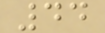44
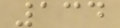134
